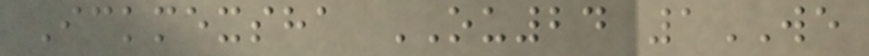Ickmexsha OU24 1WE
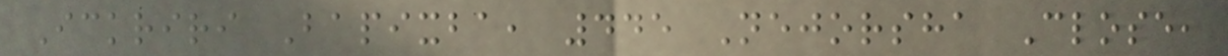Ickriri Bapixba, 445 Nejorsha Close,
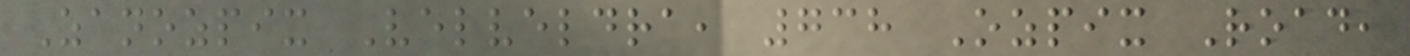Zanozpix Velveldra, 738 Ozpix Road,
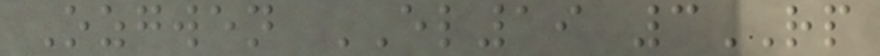Ozgwen EL19 3RP
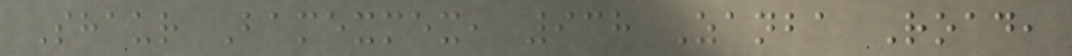Shaur Bamexmex, 938 Zanba Road,
